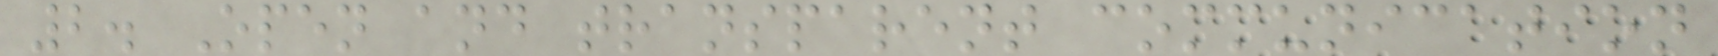2. Open and transparent communication
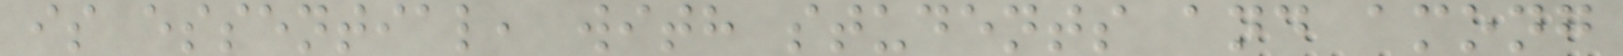is essential, with students and among
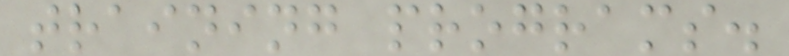training programs.
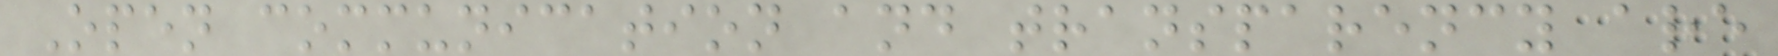Open communication and transparency are
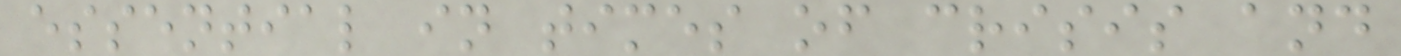essential in times of crisis and
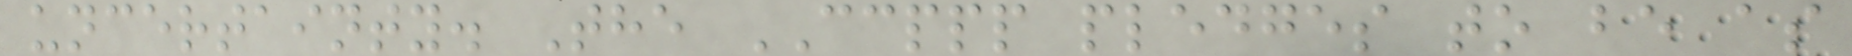uncertainty. The CCPPP pledges to be as
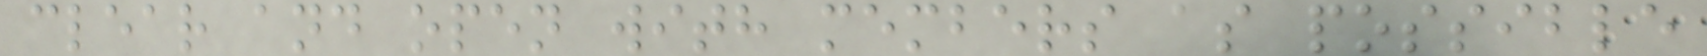clear and open with members as possible
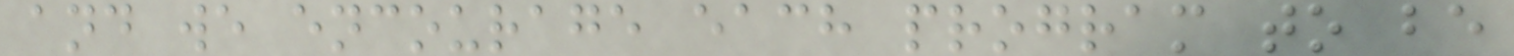and we encourage each program to be
